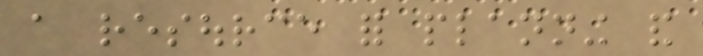a resource for planning and
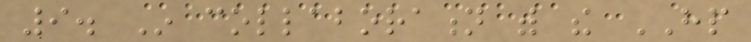9. In collaboration with the HP
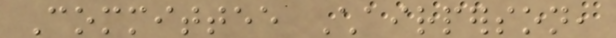Committee Chairperson,
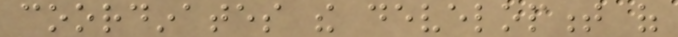coordinates the development of
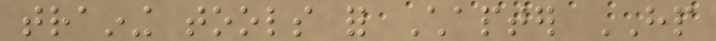training tools for Chapter HP
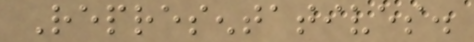Representatives.
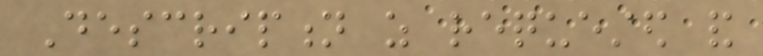Description as requested and
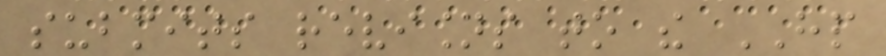submits revisions to the HP
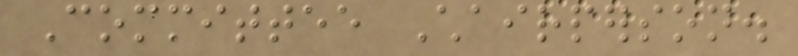Committee Chairperson.
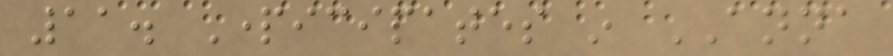11. Participates in ANNA
